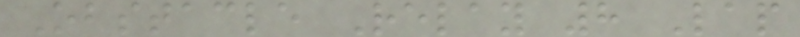Obstacle Relay 8 Lap
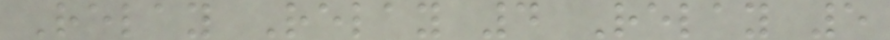Relay Relay 4 Relay 5
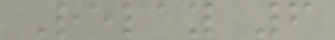Relay 6
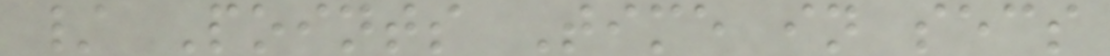/ Points Time in secs
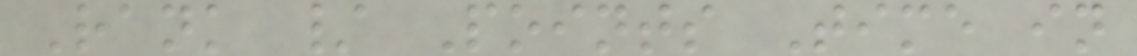Rank / Points Time in
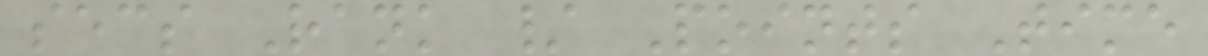secs Rank / Points Time
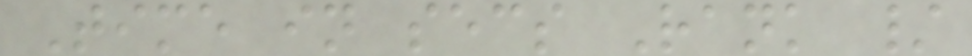Time in secs Rank /
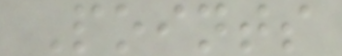Points
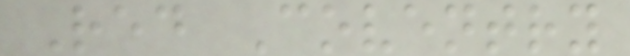Red Coventry
